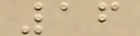16
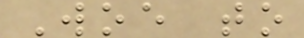Woe to
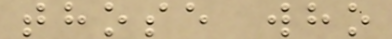those who
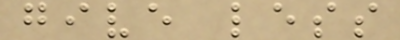give less
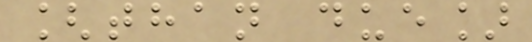[than due]
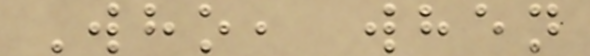Who, when
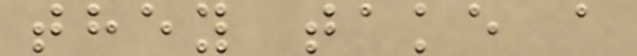they take a
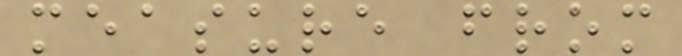measure from
